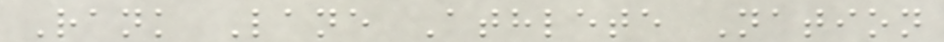Rank Lane Athlete Nation
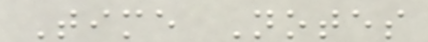Time Notes
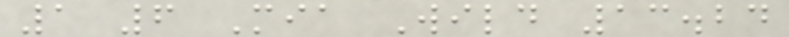1 6 Mia Wild 13.24
